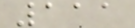111
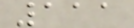111
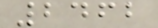2462
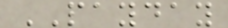PAYDAY
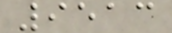9513
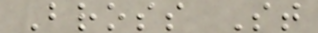Bross St
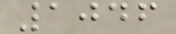1046
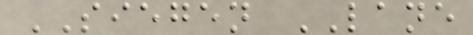SIEGEN LANE
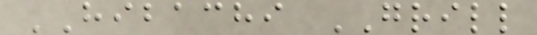HIBACHI GRILL
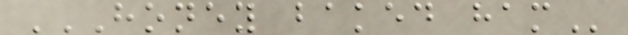HONEY BAKED HAM
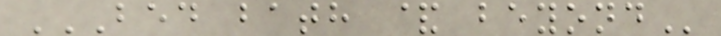BED BATH & BEYOND
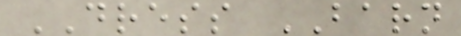DRESS BARN
